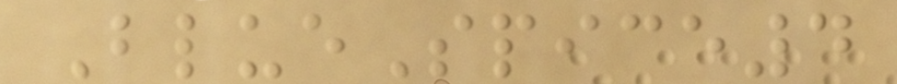BlueSpice4
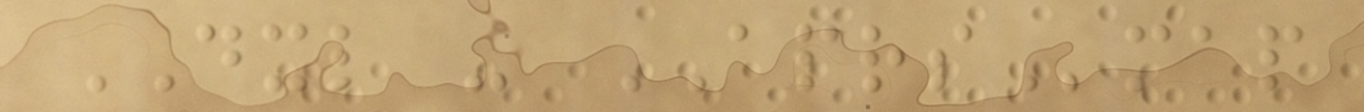DXL - APRSmap
